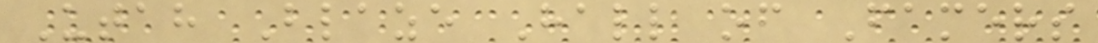Utah Blaze Hall of Famers
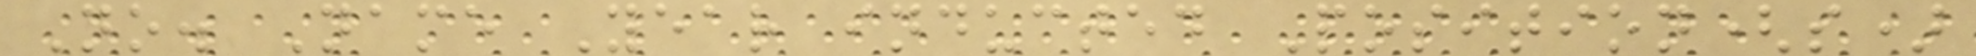No. Name Year inducted Position(s)
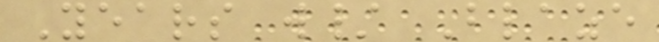Years w/ Blaze
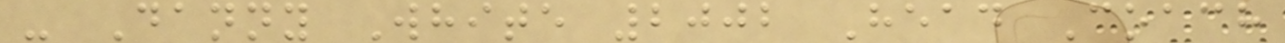- Danny White 2002 Head Coach
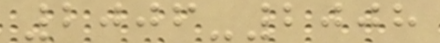2006-2008
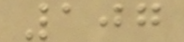107
